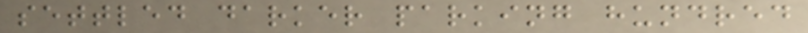settled darker parking hundred
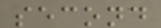second
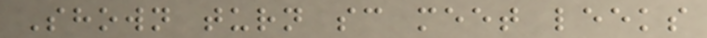Shown turn sc meet leeks
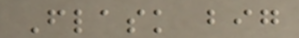Flask big
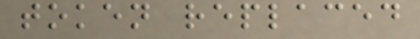token replaced
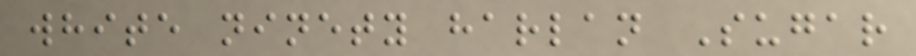white ninety harlan Sugar
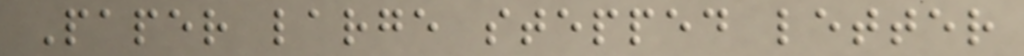Paper large stepped letter
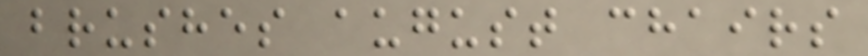brushes august chairs
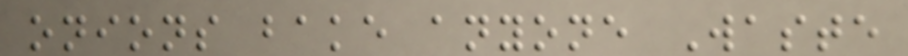onions bake anyone Waste
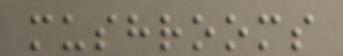mushrooms
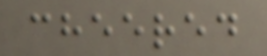cheered
